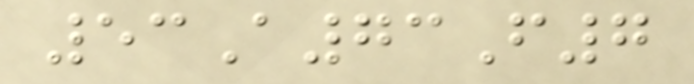53A73F7
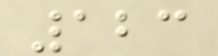123
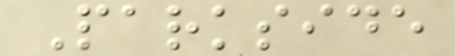Parkside
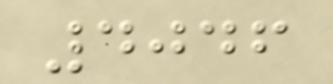4046
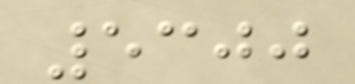5300
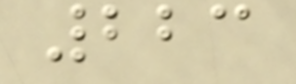223
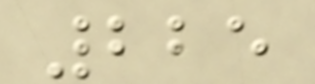225
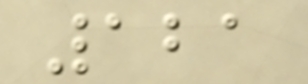121
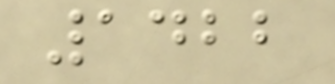1422
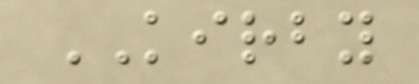KIRBY
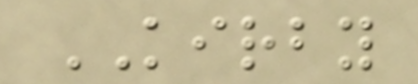KIRBY
